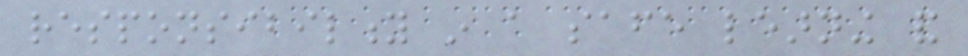responsibility in a safe learning and
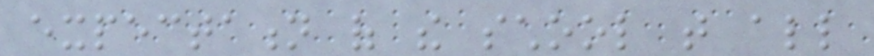expectation of the school that all
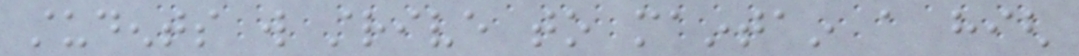students will strive to maintain a high
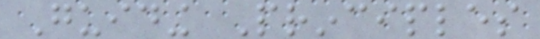Guiding Principles
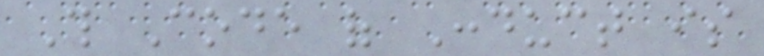This Code of Conduct is
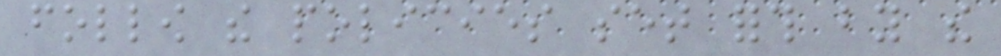follow the policies set forth by the
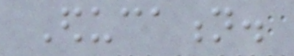Education.
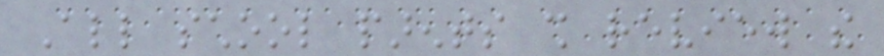All school parents shall review the
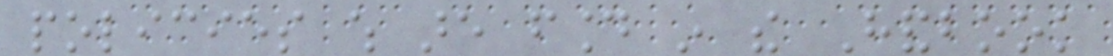policies which are found in the Handbook
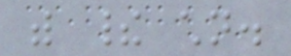with their children.
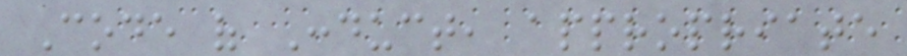Code of Conduct, appropriate
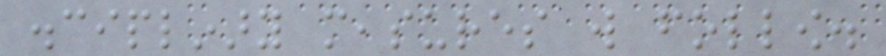disciplinary measures will follow.
